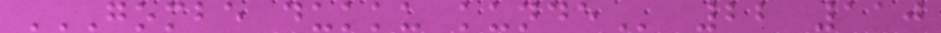GOMBE DUKKU KUNDE 22 110
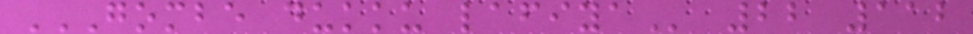GOMBE DUKKU LAFIYA 22 112
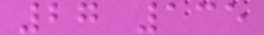27 135
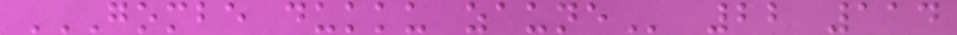GOMBE DUKKU ZAUNE 22 114
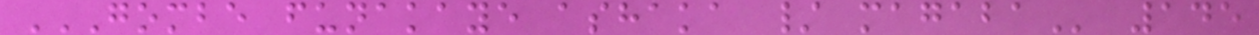GOMBE FUNAKAYE ASHAKA / MAGABA 145
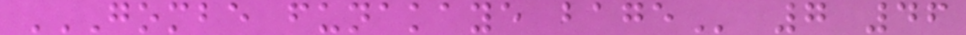GOMBE FUNAKAYE BAGE 7 46
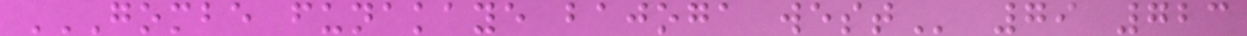GOMBE FUNAKAYE BAJOGA WEST 79 723
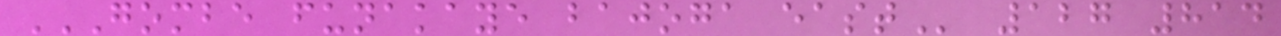GOMBE FUNAKAYE BAJOGA EAST 127 814
